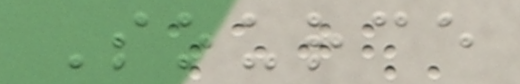Source
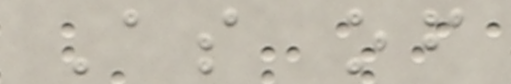As of
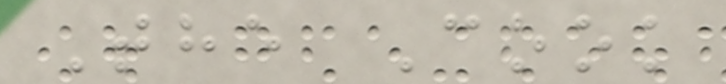The Cook
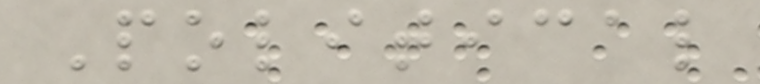Political
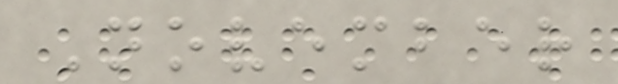November
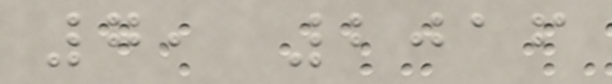7, 2016
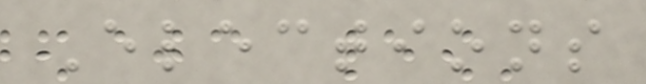Elections
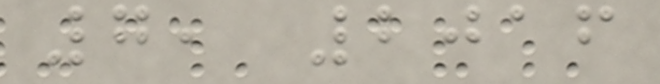7, 2016
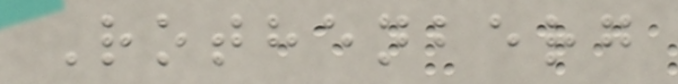Rothenberg
